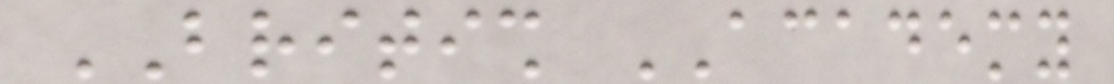BRITISH ACADEMY
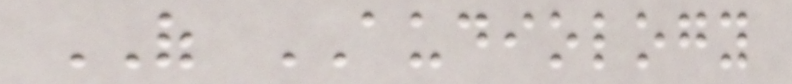OF AUDIOLOGY
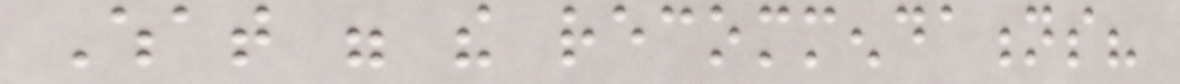What were the recommendations?
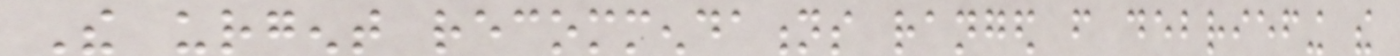The urgent recommendations ranged from debriefing the
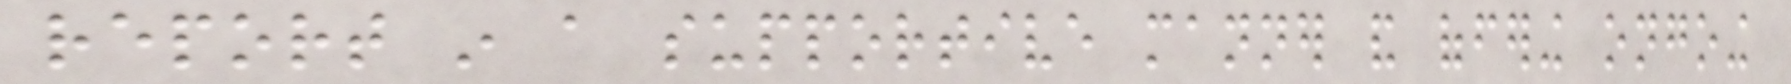report in a supportive manner and offering ongoing
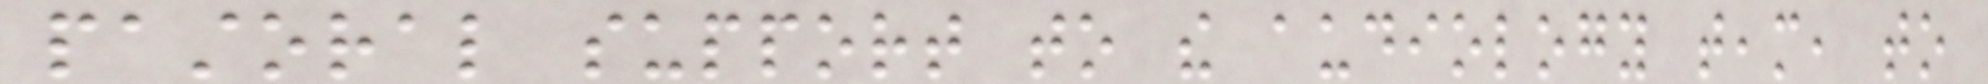pastoral support to the audiology team, to
